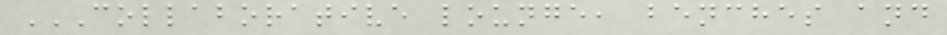COLLABORATIVE LOUNGE, BENCHES AND
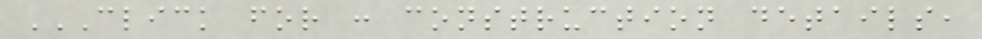CLICK FOR : CONSTRUCTION DETAILS,
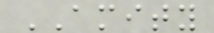AMITY
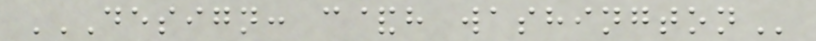DESIGN: C&H WASHINGTON
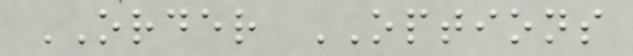ORDER OPTIONS
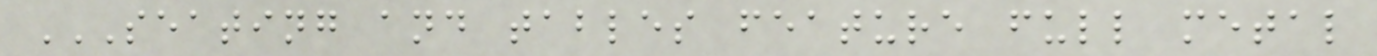SEATING AND TABLES FEATURE FULL METAL
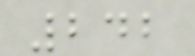242
